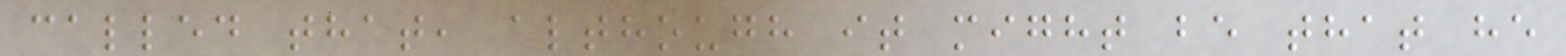called that, although it might be that he
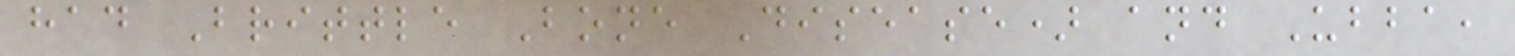had Brittle Bone Disease) and Ubba,
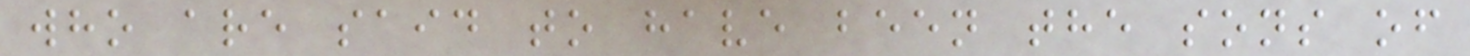who are said to have been the sons of
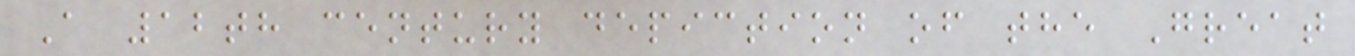A 12th century depiction of the Great
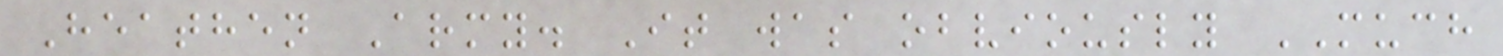Heathen Army. It was obviously MUCH
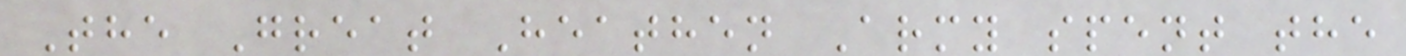The Great Heathen Army spent the
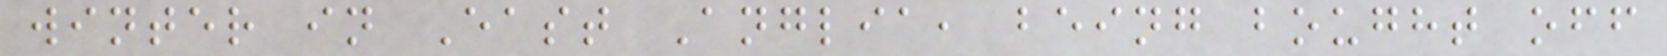winter in East Anglia, being bought off
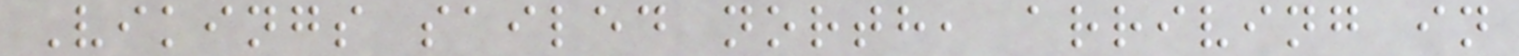Vikings sailed north, arriving in
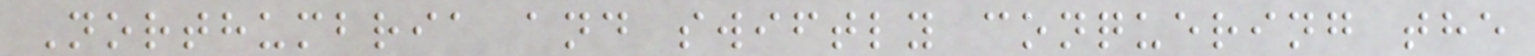Northumbria and swiftly conquering the
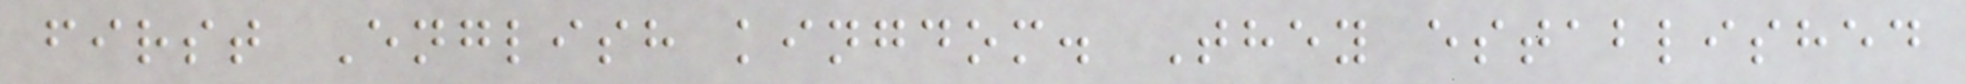first English kingdom. They established
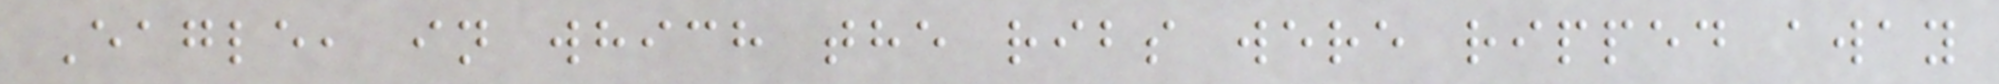Eagle, in which the ribs were ripped away
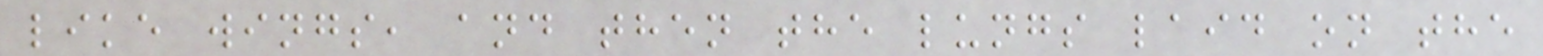like wings, and then the lungs laid on the
